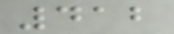412
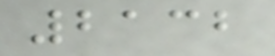2132
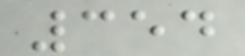354
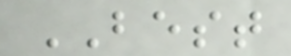BEST
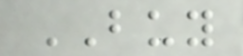BUY
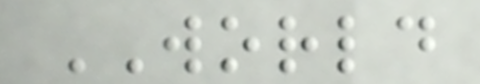WORLD
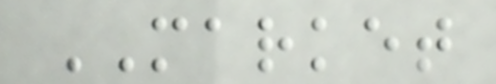MARKET
